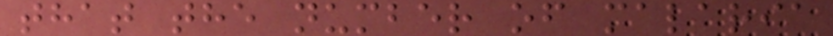that the number of malaria
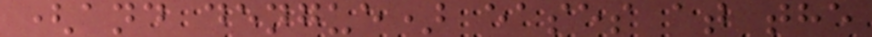(and dengue) eases at the
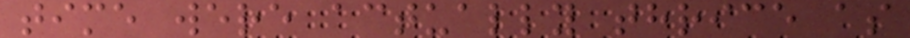time were actually thrice as
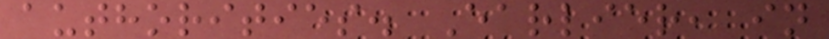authorities. Earlier, in
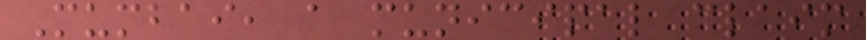Mumbai, a municipal claim
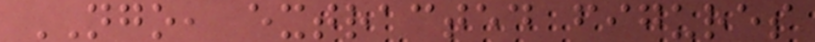NGO, extracted figures
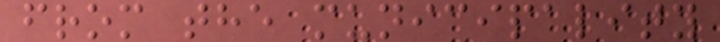from the municipality
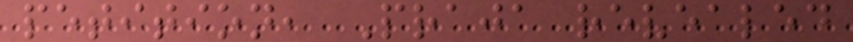petition, Praja revealed
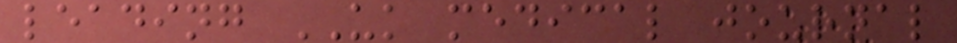leading UK medical journal
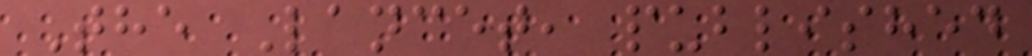The Lancet, published
